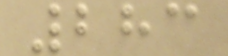283
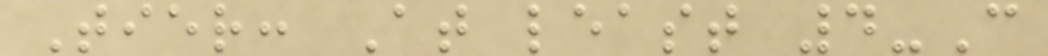Tier: At least 4-C
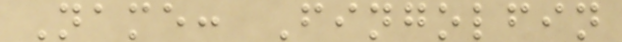Name: Fingolfin
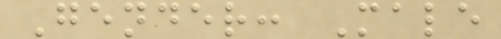Gender: Male
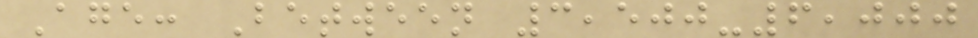Age: Between 3,500-6,000
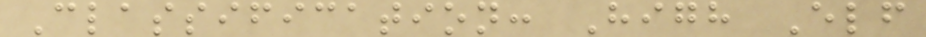Classification: High Elf
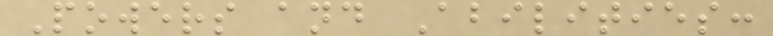Powers and Abilities:
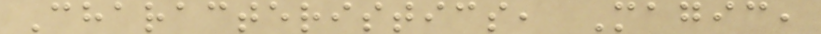Characteristics, Magic,
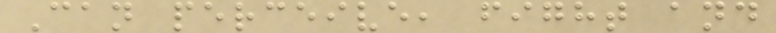Can perceive, fight and
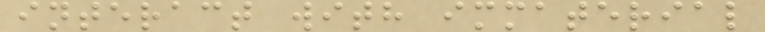interact with immaterial
